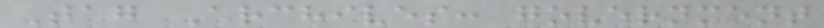Tag Archives: government
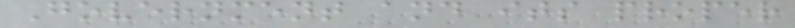Government and its proper
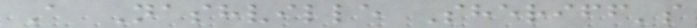A Nashville Sheriff's
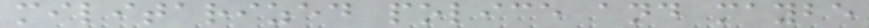militarized police and maybe
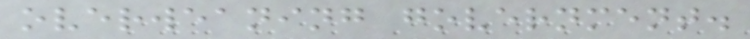overweaning government.
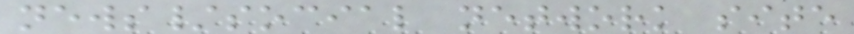news/social network site
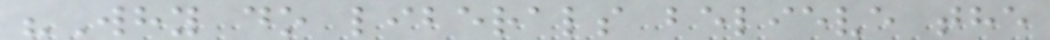"Why do liberals believe the
